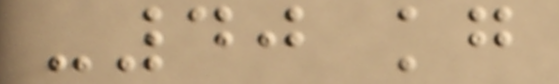-40 kg
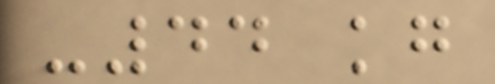-44 kg
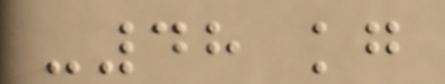-48 kg
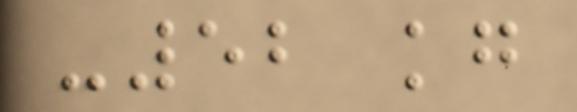-52 kg
